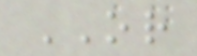OR
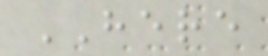HERE
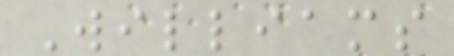Williams
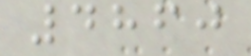4860
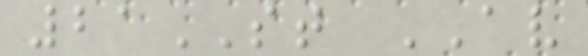21ST AV
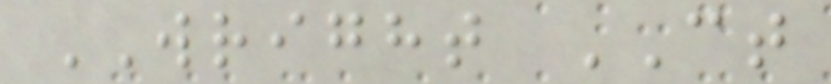WRIGHT CT
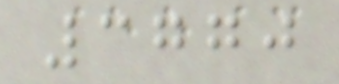3770
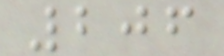206
